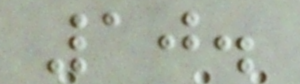10.
